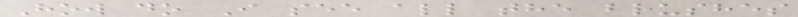How do I see all the brushes
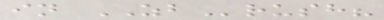in ZBrush?
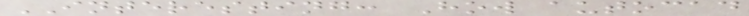INTERESTING: How autocad
